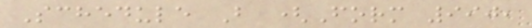Schedule B (Form 990,
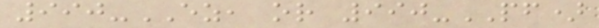990-EZ, or 990-PF)
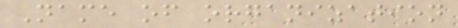Name of organization
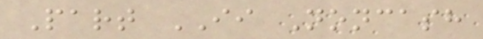Part II Noncash
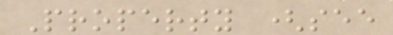Property (see
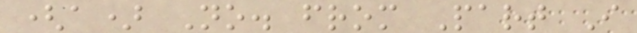(a) No. from Part I
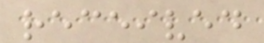received
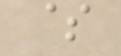$
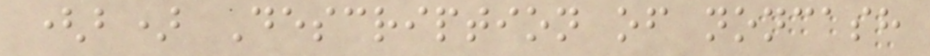(b) Description of noncash
